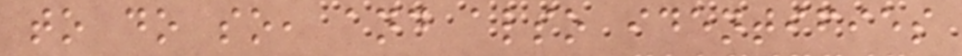to do so, and also identifies
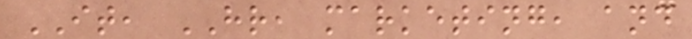IT, HR, marketing, and
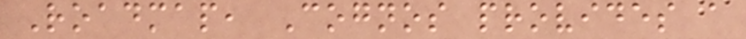Roadmap, Cognos provides a
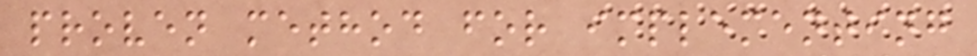proven method for implementing
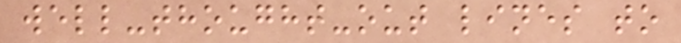well-thought-out lines to
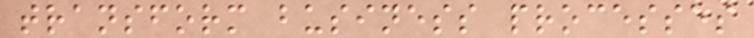transform business processes
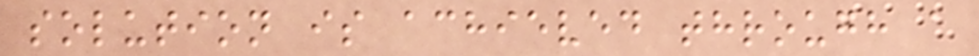solution is achieved through a
